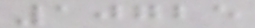10725
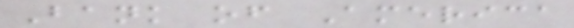Bank of America
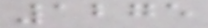1275
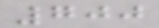700
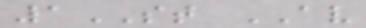1ST AV
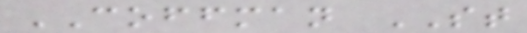COFFMAN ST
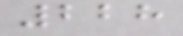228
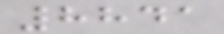8841
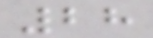28
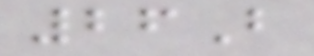26B
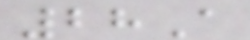28A
